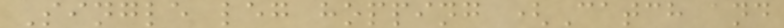Single leg hopping (Catch and
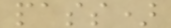pass)
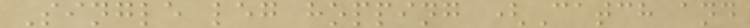Single leg hopping (Catch and
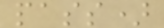pass)
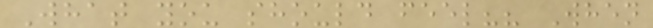What you should feel?? When
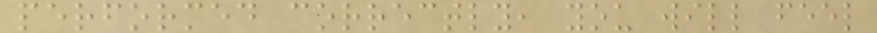performed correctly, you will feel
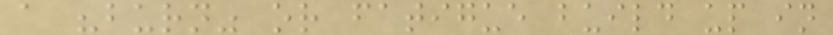a "burn" or fatigue build up in
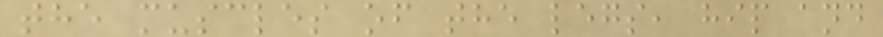the muscles of the legs, hip and
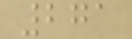271
